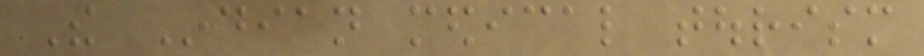The Indian medical tourism
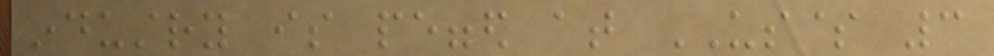industry is pegged at US$ 3
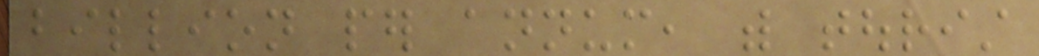billion per annum, with tourist
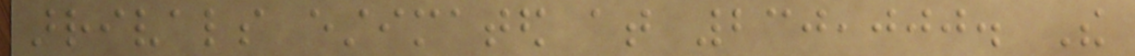arrivals estimated at 230,000. The
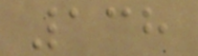138
